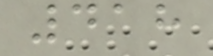418
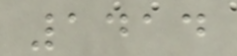1414
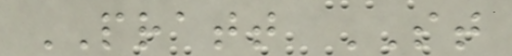PRATT ST
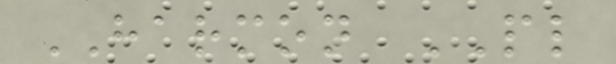HARMON PL
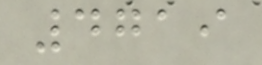4719
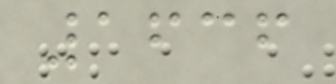1636
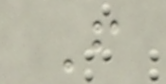F
